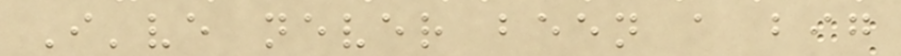I've never been a big
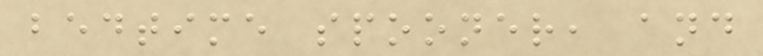bedtime spooner, and
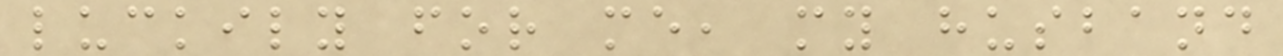luckily for me, my husband
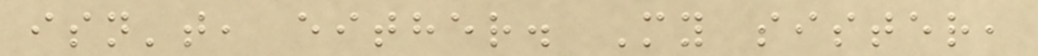isn't, either. My sister,
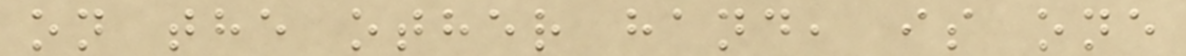on the other hand, is one
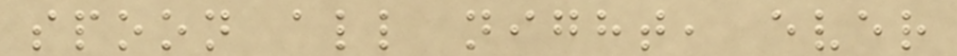spoon all night, ever
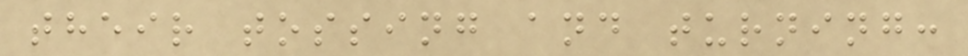their tossing and turning:
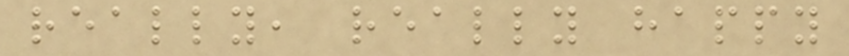really, really happy
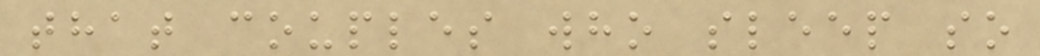that couples who sleep so
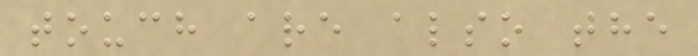touch are also the
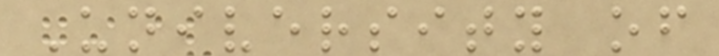University of
